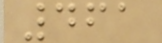461
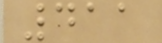411
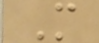M
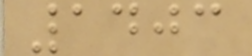1403
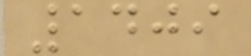1409
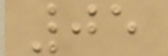05
